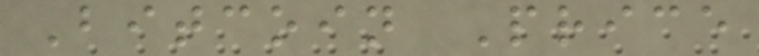Bitcoin Price
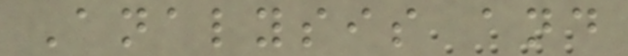Analysis and
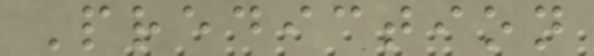Prediction
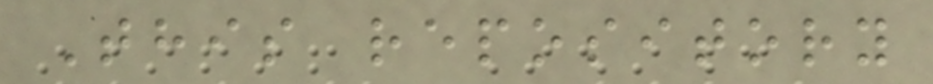This repository
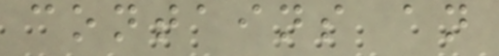contains an
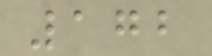172
